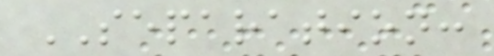SEPARATION:
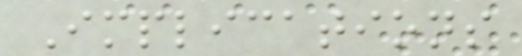Implications
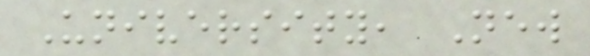University, New
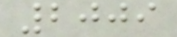2009
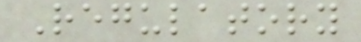Regulatory
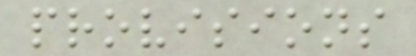provisions
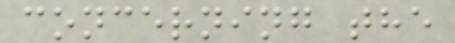concerning the
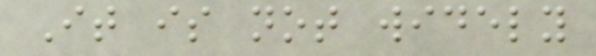It is not widely
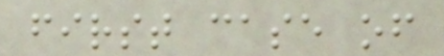first case of
